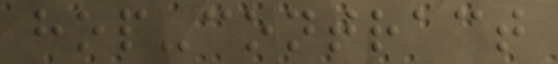hop-contract
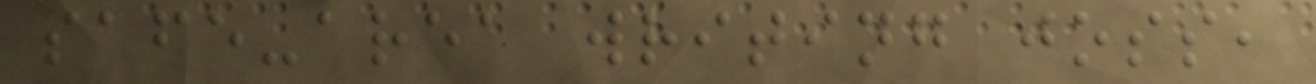safe-area writing joss,
